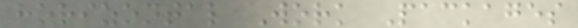horizontal Work Packages
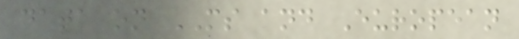data on MS and European
